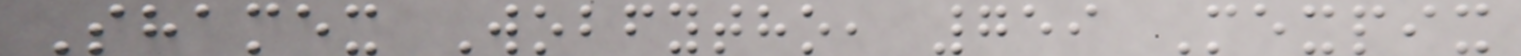Shamex Wobfytho, 759 Mexpix
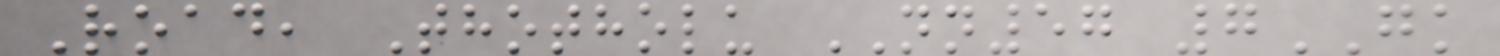Road, Thotholu NN57 7GK
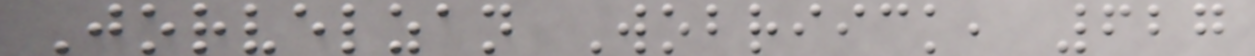Jorvelzan Wobriick, 627
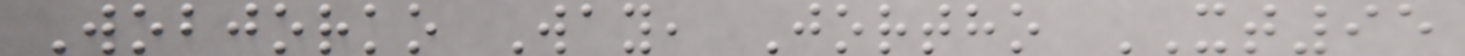Wobjorko Way, Jortho XT95
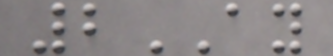2AY
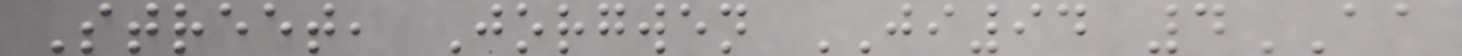Street, Jorgwen JI94 4AA
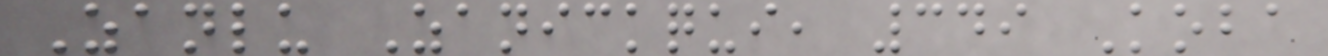Zanlu Zanickqui, 349 Koba
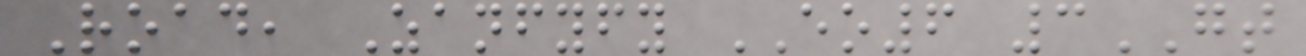Road, Zanfyfy EO6 3GT
